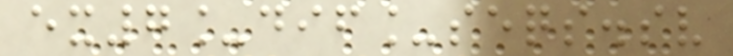ex7_dif_seqs.sv
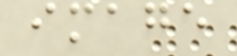image
